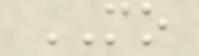MO
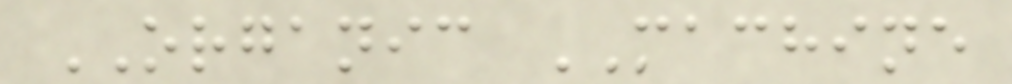ORGANIC MACHINE
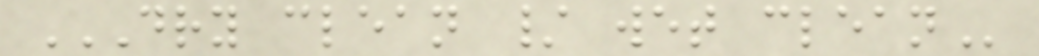DRY CLEAN / WET CLEAN
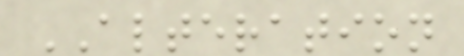ALTERATION
